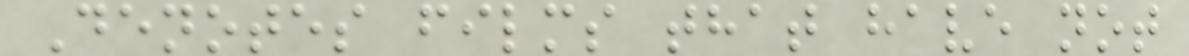Denotes films that have not
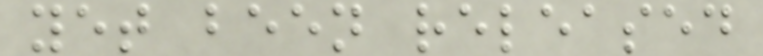yet been released
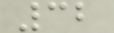32
